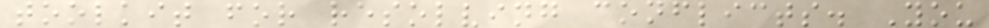toolkit for resolving conflicts. You
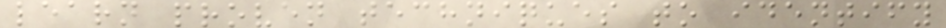learn proven techniques to identify
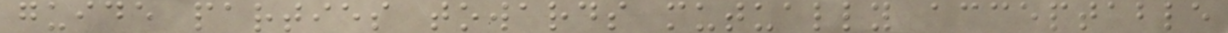guide parties towards mutually acceptable
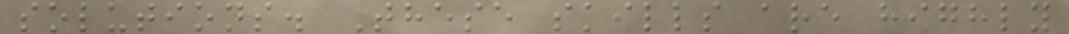solutions. These skills are highly
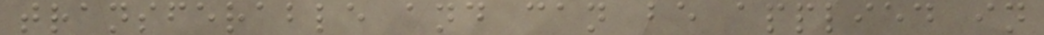transferable and can be applied in
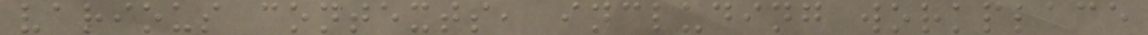various contexts, including workplace
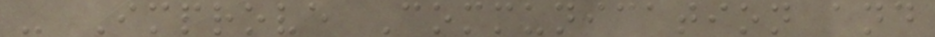- Improve Communication and
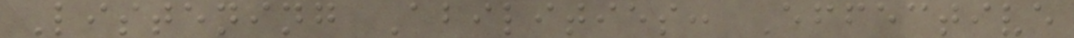Listening Abilities: Effective
